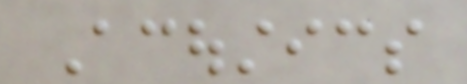Acoustics
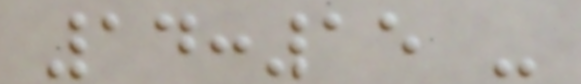14:15 -
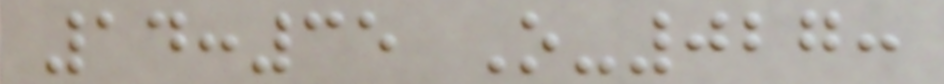14:35 O-027:
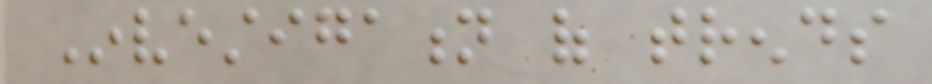Investigation of trends
